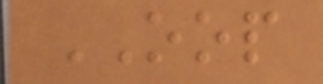OOP
